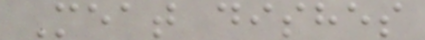Meat dishes
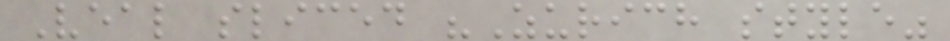Veal sliced "Zurich style"
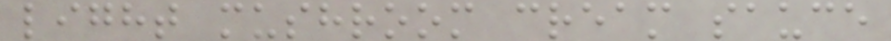light mushroom cream sauce
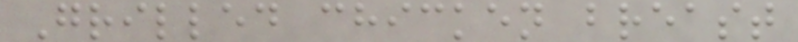Grilled chicken breast
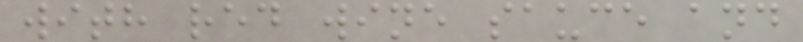with red wine sauce and
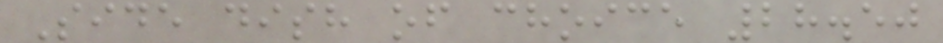Side dish of choice 28.50
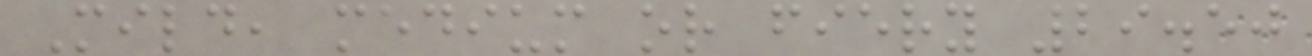Mild, medium or fiery 29.50
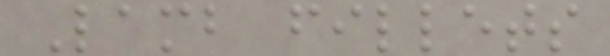Lamb fillets
